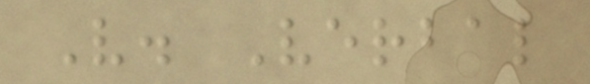V. Verbal
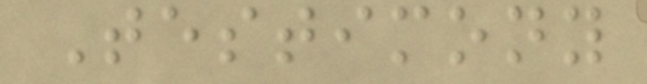Testimony
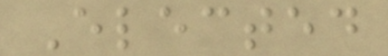Elected
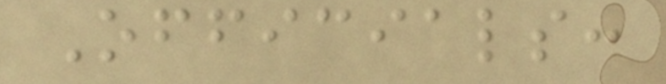Officials:
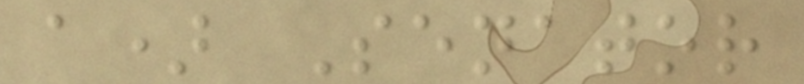a) Senator
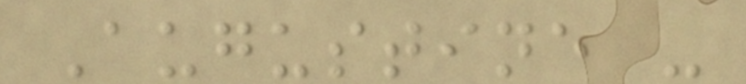Augustine -
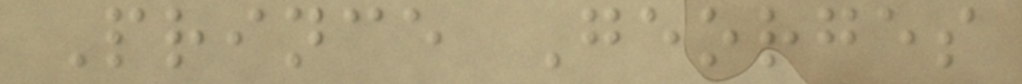Prince Georges
